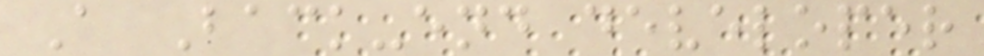A Back-end developer
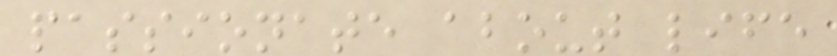passionate about life
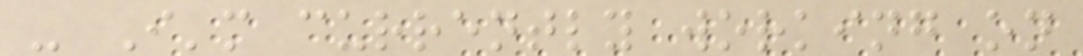- I'm currently working on
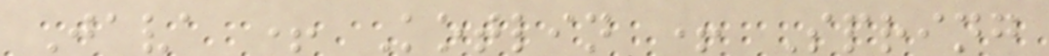Java + Kotlin + Spring
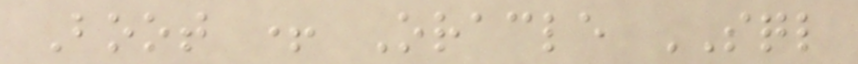Boot + Oracle SQL
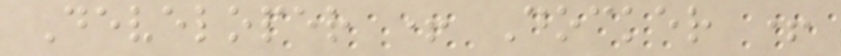Developer + Docker +
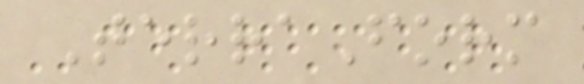TerraForm
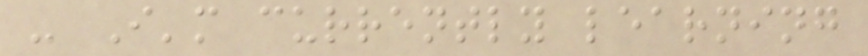- I'm currently learning
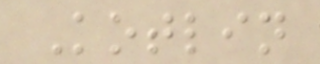Kotlin
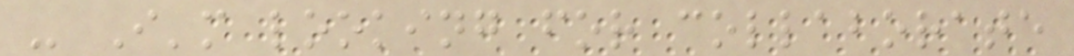- I'm looking for collaborate
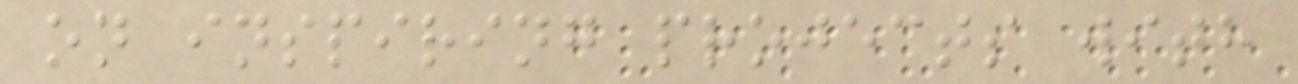on inspiring projects with
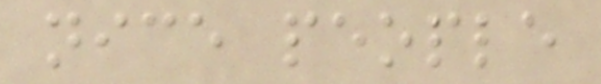nice people
